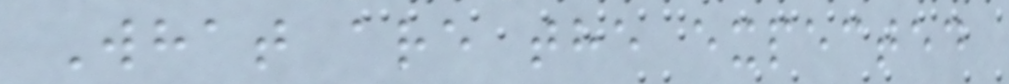What are the expected
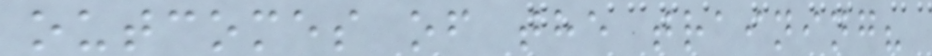outcomes of the training?
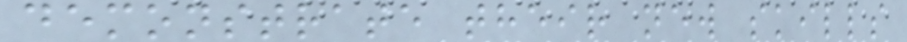demonstrate their new skills
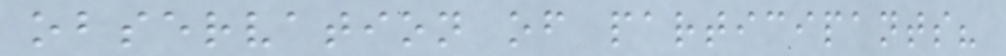observation of participants?
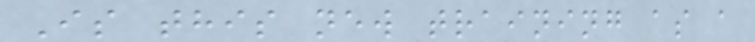Is this new training as a
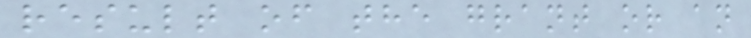result of the grant or an
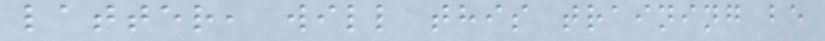latter, will this training be
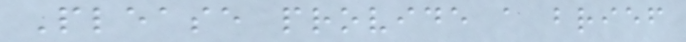Please provide a brief
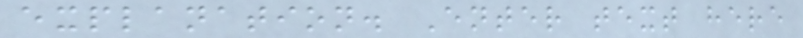explanation. Enter text here
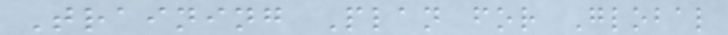Training Plan for Global
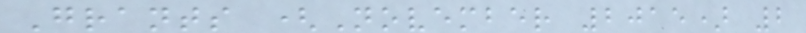Grants (November 2015) 2
